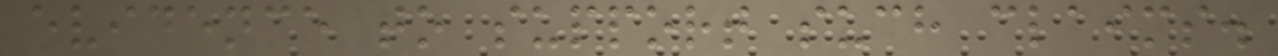evidence to support such claims.
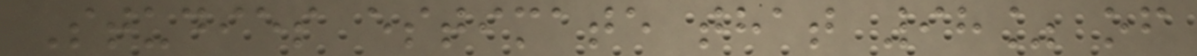Studies estimate that 98% of
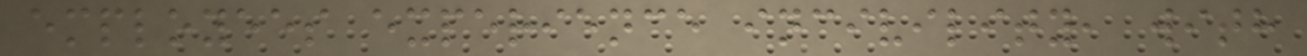employees experience incivility, with
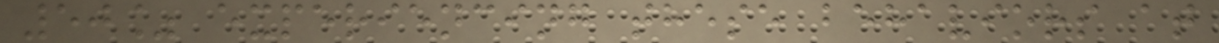50% experiencing these behaviors at
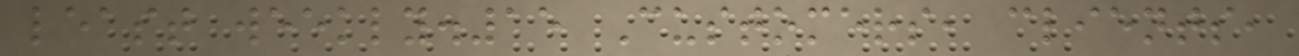least weekly.15 Customers, clients,
